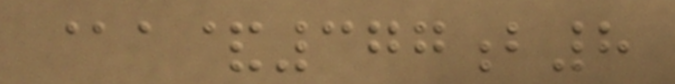@a&377b8
